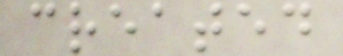created
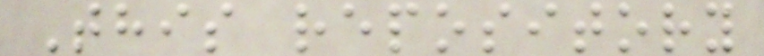This repository
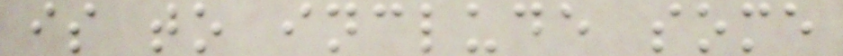is to include some
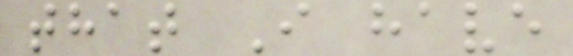that I have
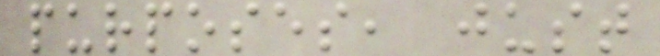purposes, just
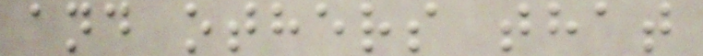and others that
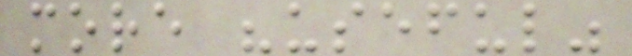more "useful"
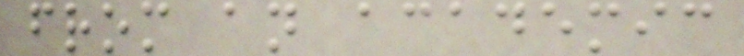from an academic
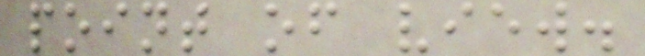point of view.
